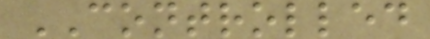CONTROLLED
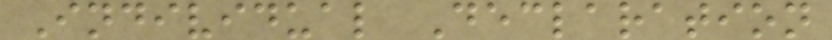Individual Declaration
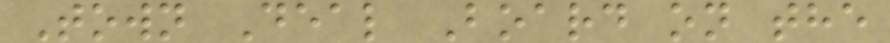Town Deal Board on the
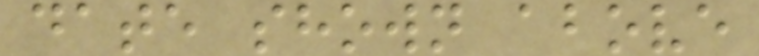date shown above
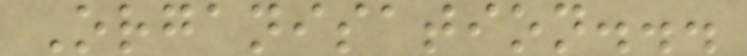Organisation...
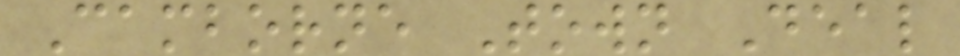Camborne Town Deal
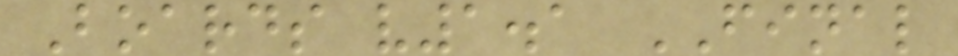Boards v1.1 FINAL
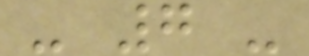- 7 -
